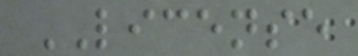LICENSE
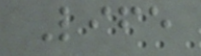Life
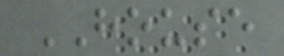HOUSE
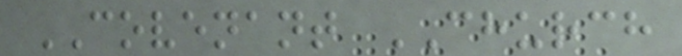COVENANT CHURCH
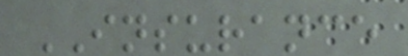INSURANCE
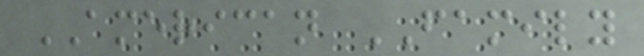AMERICAN FAMILY
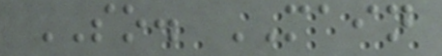SO. MAIN
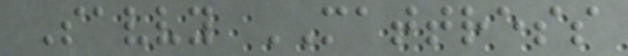Savvy MATTRESS
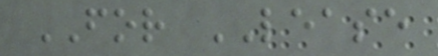FOR LEASE
